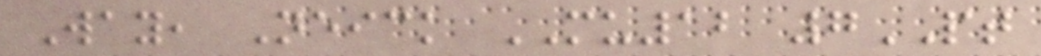Way, Neick MU12 7PT
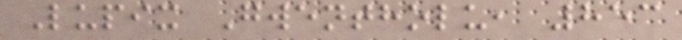Lupix Gwentholu, 853
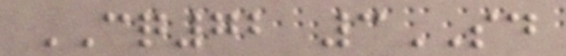CQ72 3SD
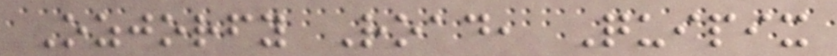Ozjorfy Road, Quipix
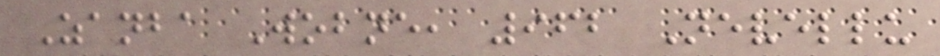Zanba Wobne, 962 Nevellu
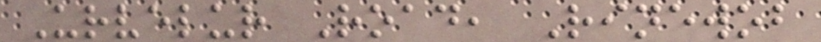Urvelur Road, Rinewob
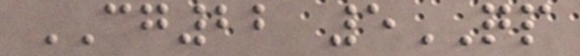CG22 5QP
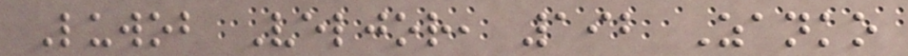Luwob Veljor, 192 Zanko
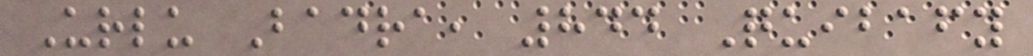Urlu Badra, 844 Quibafy
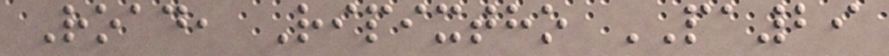Road, Ripixtho PA29
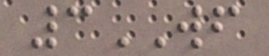3WF
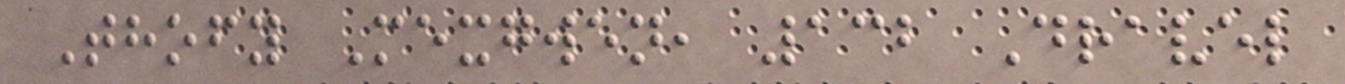Thofy Mexgwen, 132 Dravel
